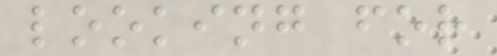looking for
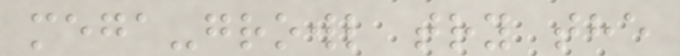mega-growl try the
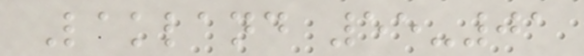Lakland 55-01
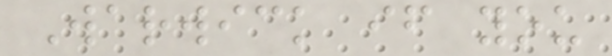Warwick if you
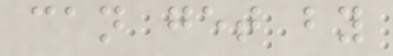can get by
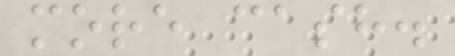more cash.
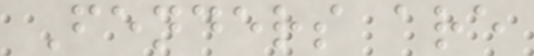Fenders are
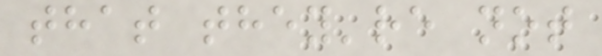that they're not
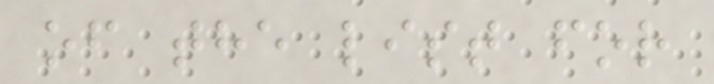of the list for
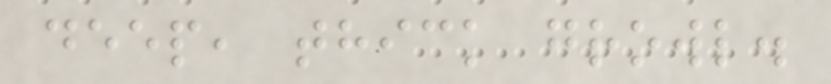deep, thick growl.
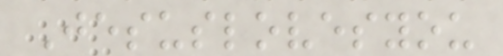Jesuslovesyou
